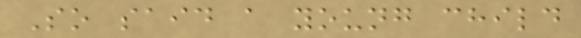So said a young child
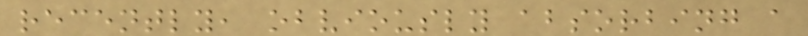recently, obviously absorbing a
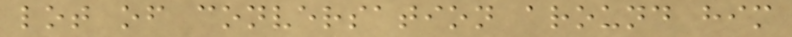lot of conversation around him
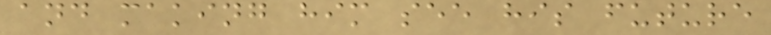and making him see his future
